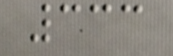333
